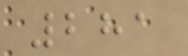281
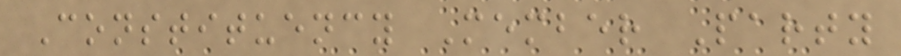Constituency Member Party
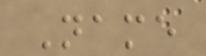Name
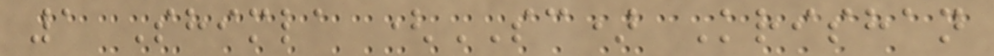1 Shimla (SC) Krishan
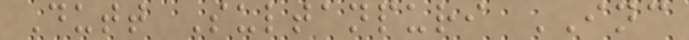Dutt Sultanpuri INC
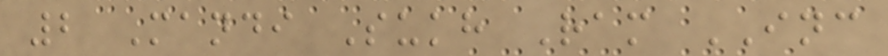2 Mandi Sukh Ram INC
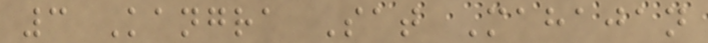3 Kangra Sat Mahajan
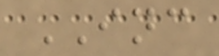INC
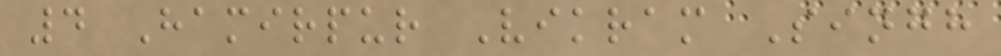4 Hamirpur Vikram Singh
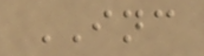INC
